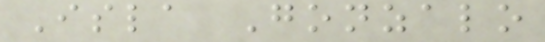Isla Gonzalo
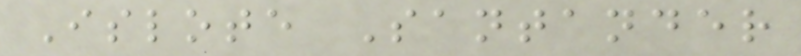Islote Santander
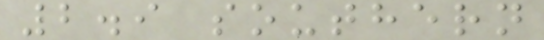2.9 southern
